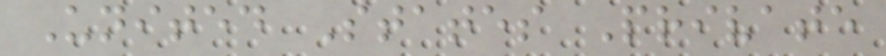United States Private
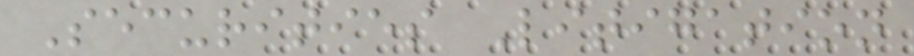Securities Litigation
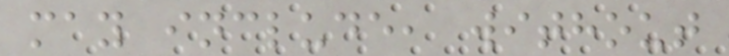may include, without
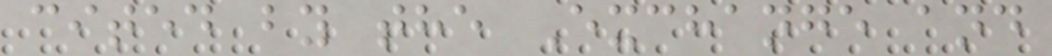cited by the Exchange and
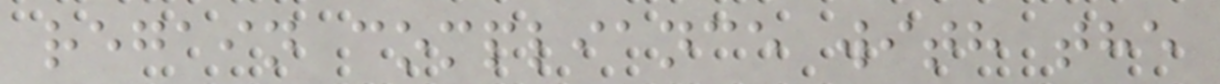regain compliance with the
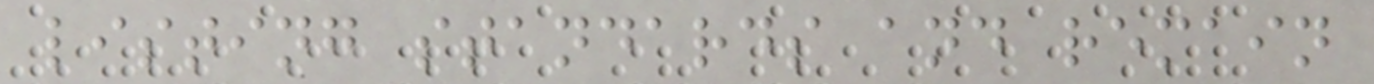listing standards and remain
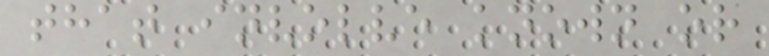that involve known or
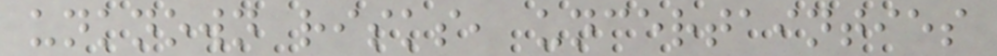unknown risks, uncertainties
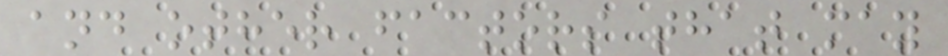and other factors that may
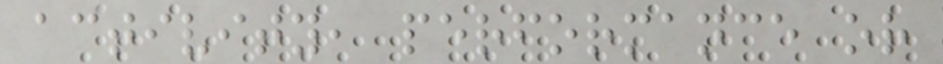activity, performance or
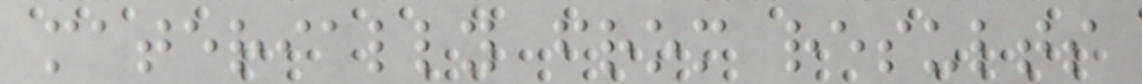materially from results
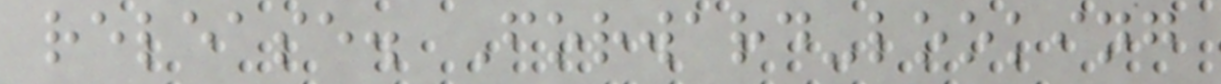release. Forward-looking
